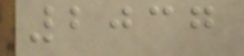2037
